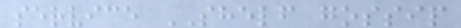service SHELF gossip
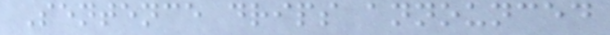Sentence drips announced
